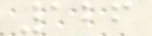126
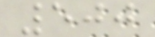500
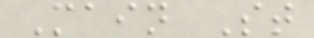Main St
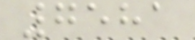7581
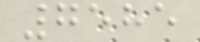7585
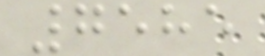7585
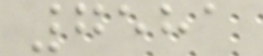7581
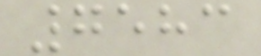7583
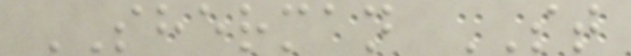SHERMAN ST
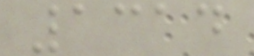1314
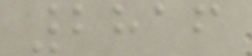2816
